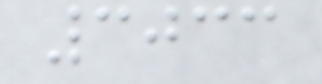3033
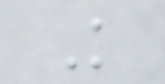K
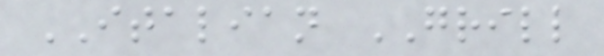ITALIAN GRILL
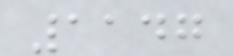1147
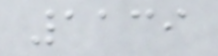1139
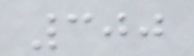300
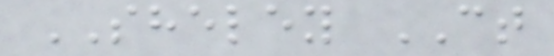SHELEY CT
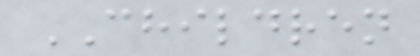CHILDREN
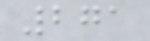271
